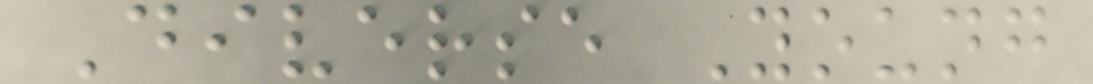Diverse Young
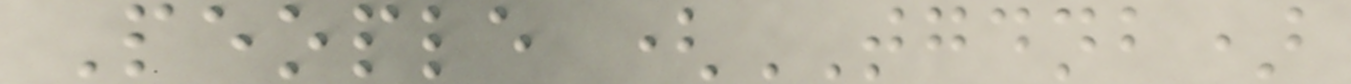People (TGDNB)
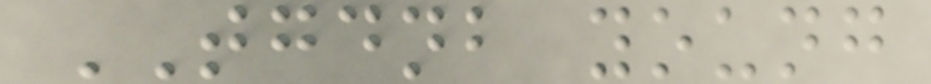TGDNB young
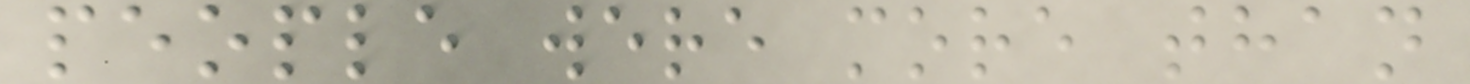people were more than
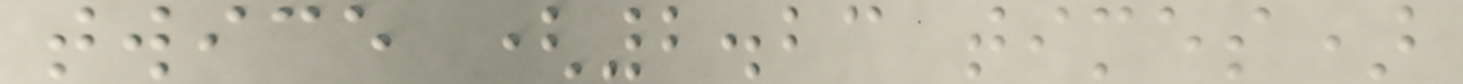twice (2.23 times)
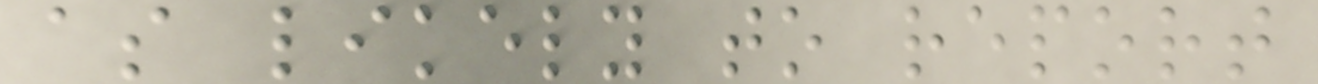as likely to report
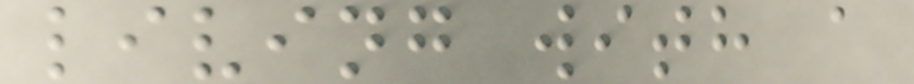living with a
